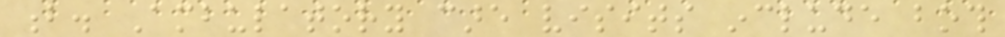b. Ambulatory care visits include both
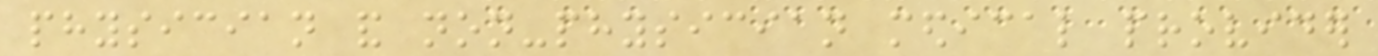physician and non-physician medical provider
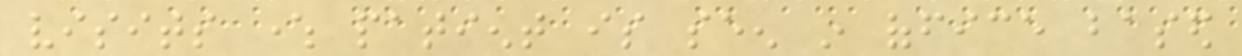visits where patient is seen in office based
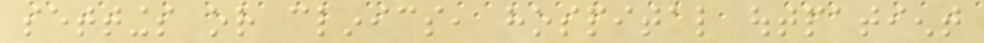settings or clinics, hospital outpatient
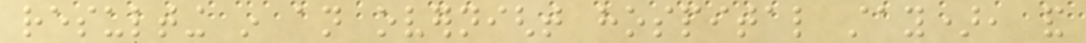resulting in an overnight hospital stay), and
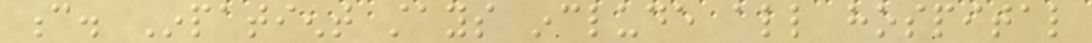c. Inpatient stays include all hospital
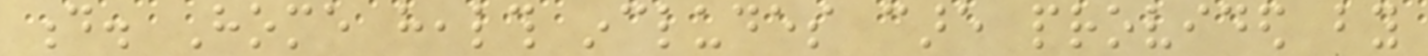d. Home health includes care provided by
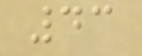43
